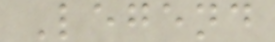Legend
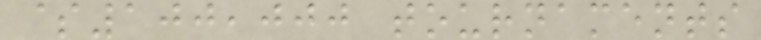$100,000 tournaments
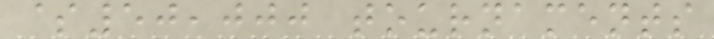$50,000 tournaments
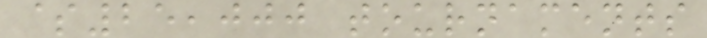$25,000 tournaments
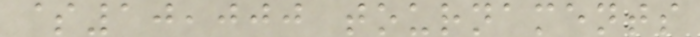$10,000 tournaments
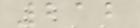212
